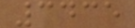3435
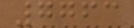7763
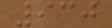930
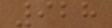928
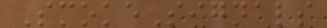SmokeSignals
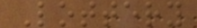Lottery
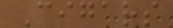Cigars
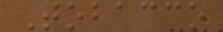Tobacco
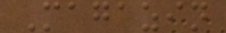Magazin
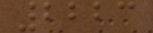2223
